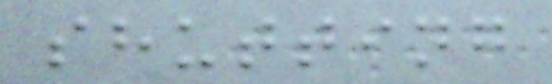shutting
